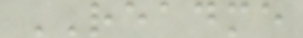README
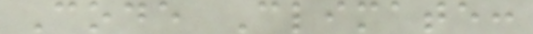Code Climate:
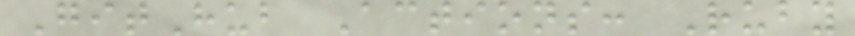GitHub Actions: Ruby
